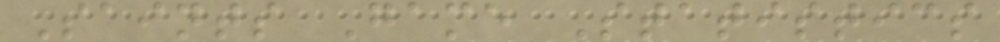Saints Game Statistics
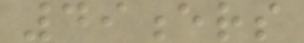49ers
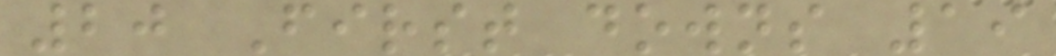20 First downs 19
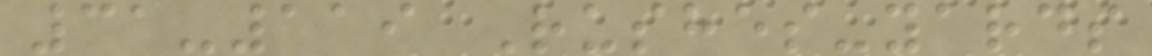31-119 Rushes-yards
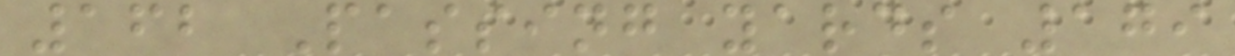162 Passing yards 179
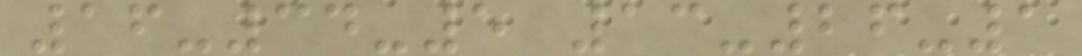16-34-5 13-26-1
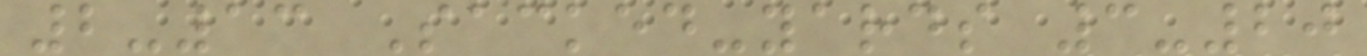2-13 Sacked-yards 3-20
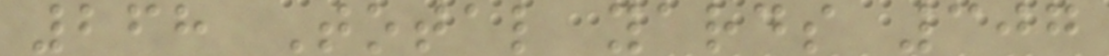268 Total yards 307
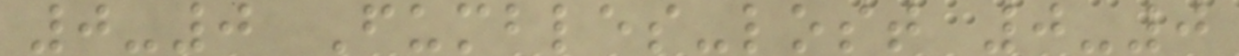0-0 Fumbles-lost 0-0
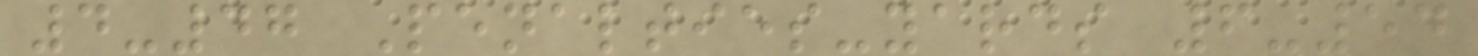4-47 Penalties-yards 6-54
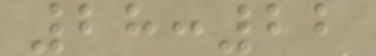28:22
